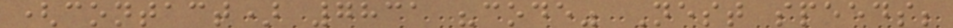(contact) 7831 "code" Nest speeds;
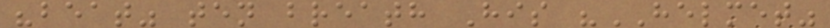"beat" ten breath His "HELMET"
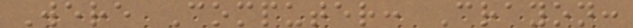Were Computer: Crayon:
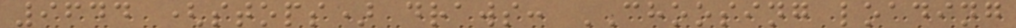9644 (stops) draws: CHOOSING loading
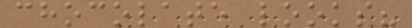chocolate looks?
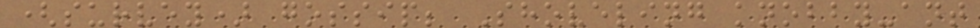(survey) gossip; Shoveling knobby-ant
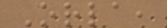Orla,
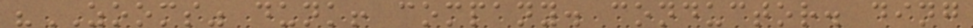"ZOOMS" dunk! company. conductor. ding
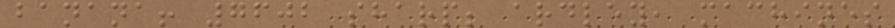banana! 7602 sharp; ardley, machines
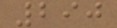290
